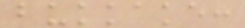bukkake:
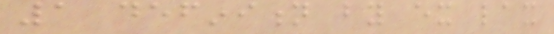1 definition by ex lax
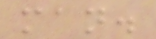man.
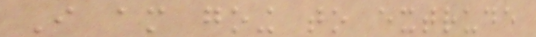I am going to extrude
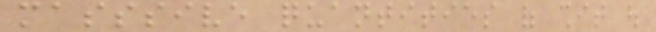masssive quantities of shit out
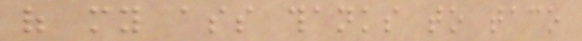of my ass thanks to taco
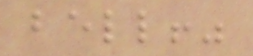bell!"
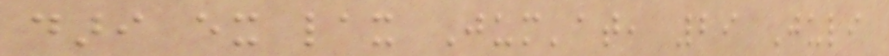dari ex lax Jum'at, 29 Juli
